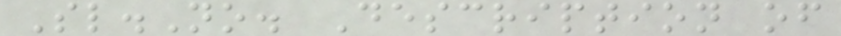Sl.No. Description of
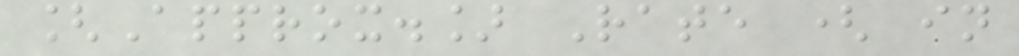[Approx.] Rate ( in
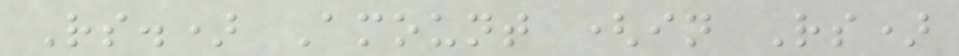Rs.) Amount (in Rs)
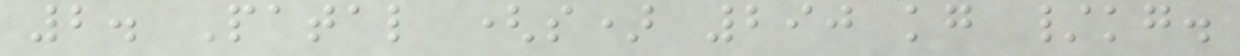2. Patal (s) 290 kg /kg.
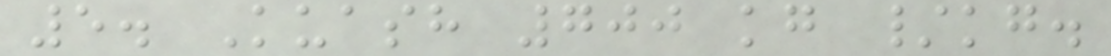5. Kuash 700 kg /kg.
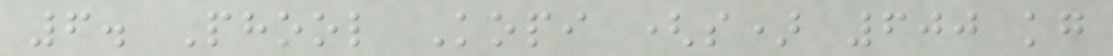6. Phool Kopi (s) 600 kg
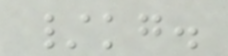/kg.
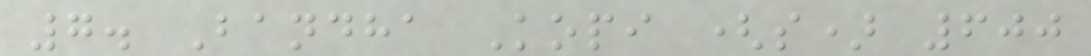7. Bandha Kopi (s) 600
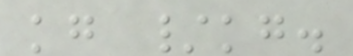kg /kg.
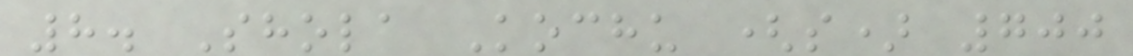8. Shola Kochu (s) 700
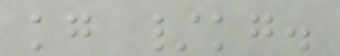kg /kg.
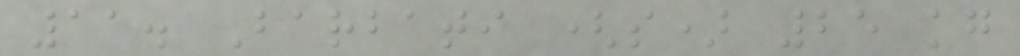11. Barbati (s) 25 kg
